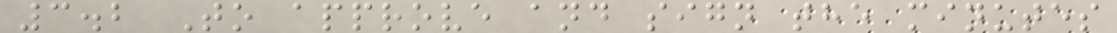3.2 To approve and sign the minutes
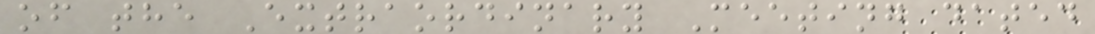of the Extraordinary Meeting dated
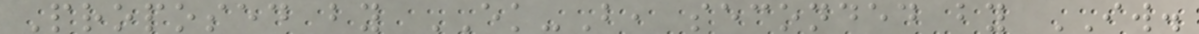Proposed by EK-B, seconded by IW.
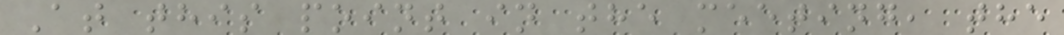At this point in the meeting, the
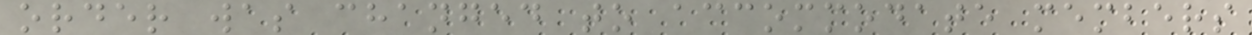order was changed to accommodate members
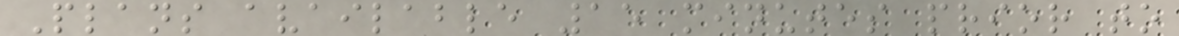Plans available 15 minutes prior to
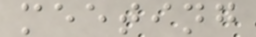meeting
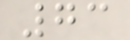73
